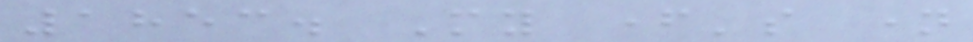1853. My father's name
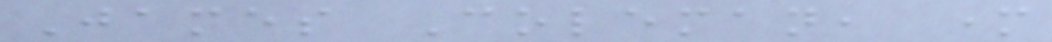James Coleman, mother
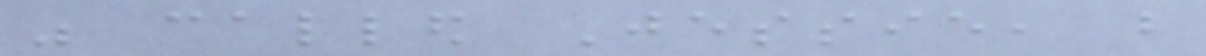was called Jessie, but
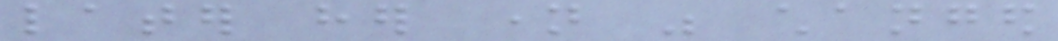later her name was changed
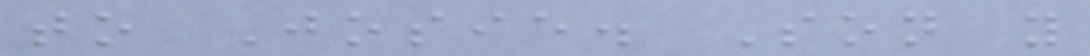to Josie. Son you
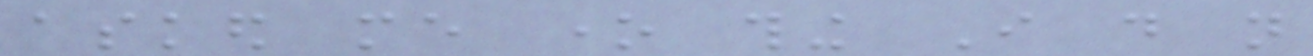asked me one thing I do not
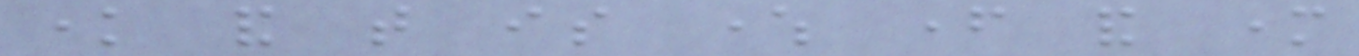know and that is where father and mother
